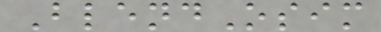BlendOsim
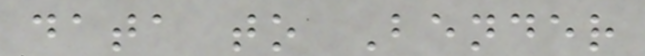data to Bender
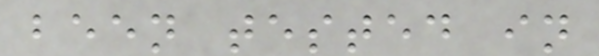been tested in
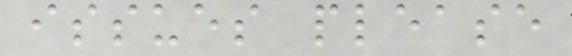issues please
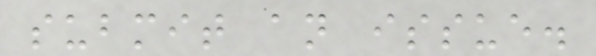submit an issue.
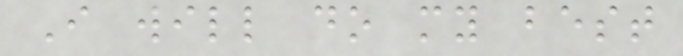I will do my best
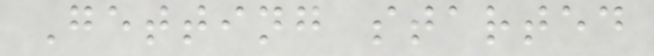Getting started
